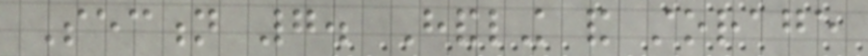Section 7. Handling and storage
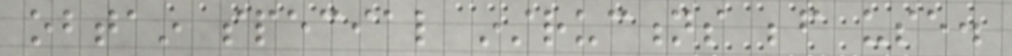obtain special instructions before use.
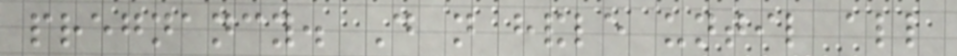pregnancy. Do not handle until all
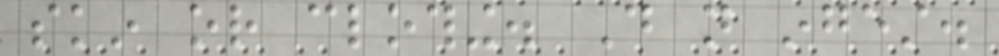skin or clothing. Do not ingest.
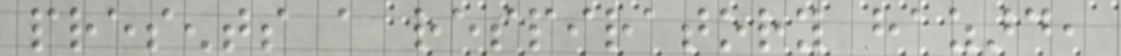presents a respiratory hazard,
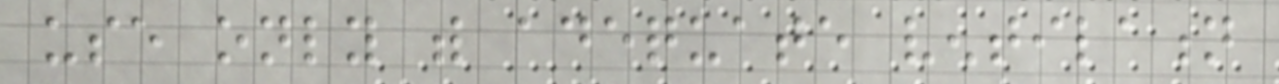use only with adequate ventilation
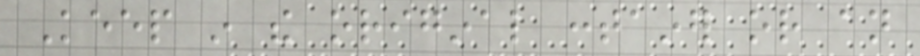Keep in the original container or an
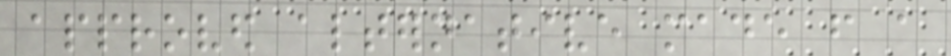approved alternative made from a
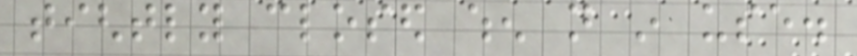tightly closed when not in use.
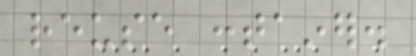reuse container.
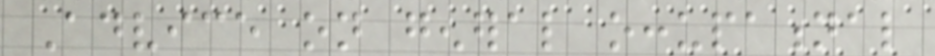Advice on general occupational
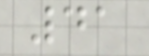41
